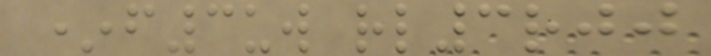*f3uw rl3rjj
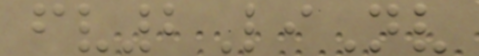fv2LiNv
